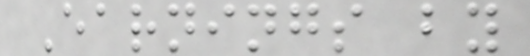Earnings by
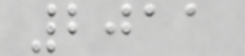2011
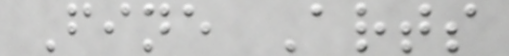Fine Arts
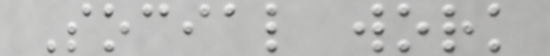Social work
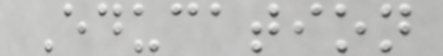Education
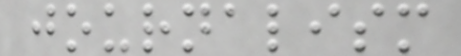journalism
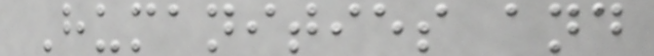Humanities and
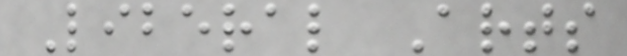Liberal Arts
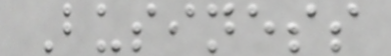Business
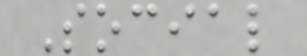Social
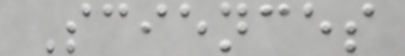Sciences
